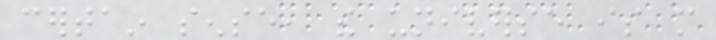certain sense, the universe is more
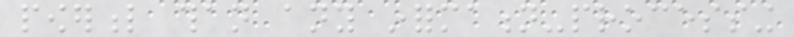powerful than any information-processing
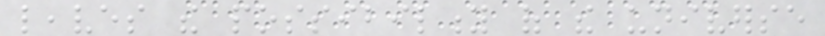leaves the possibility of the universe
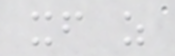itself as
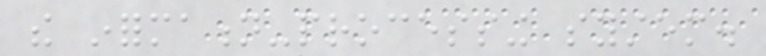the information-processing system.
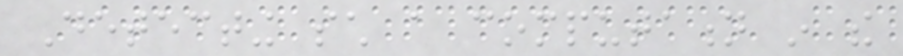Detecting such a computation in the
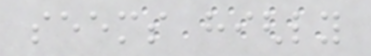seems highly
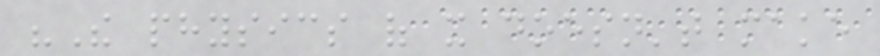"The physics of it doesn't make
